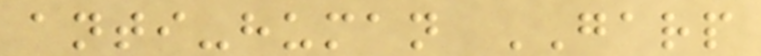anti-human GARP
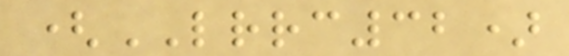(LRRC32)
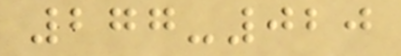277-020
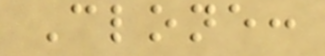Clone:
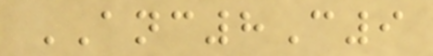ANC8C9
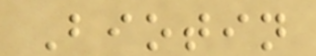Biotin
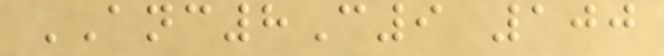ANC8C9 100
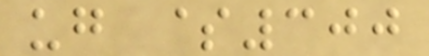ug $300
